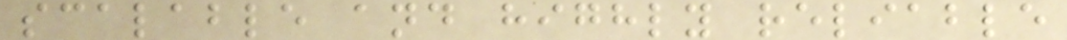scalable and highly reliable
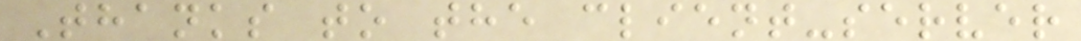Thanks to the client-server
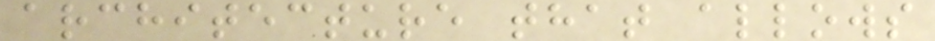architecture that allows
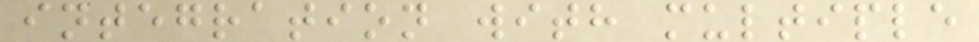integration with multiple
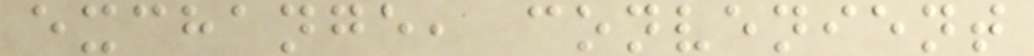exchange, convenient
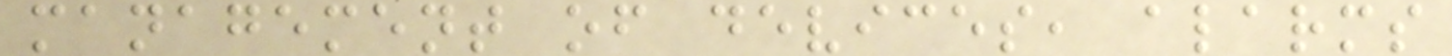management of devices, alarms
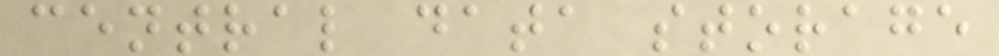central data storage
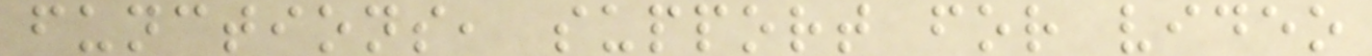functions, support for video
